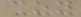con
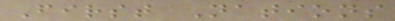First Nations
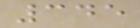345
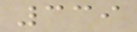339
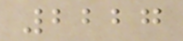2227
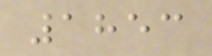1853
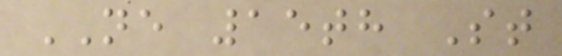NE 15th St
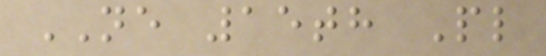NE 15th Pl
